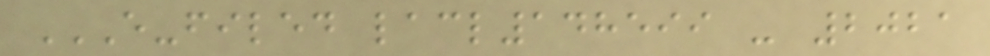E-FILED LACL148599 - 2021
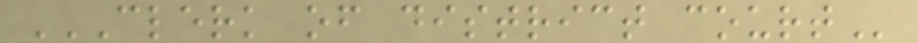CLERK OF DISTRICT COURT
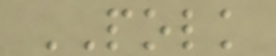POLK
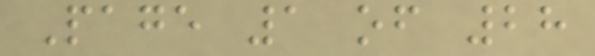Page 1 of 28
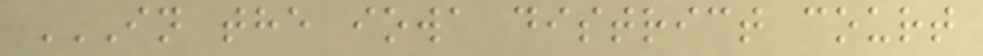IN THE IOWA DISTRICT COURT
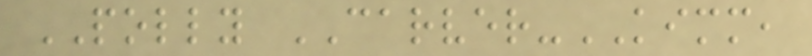POLLY CARVER-KIMM,
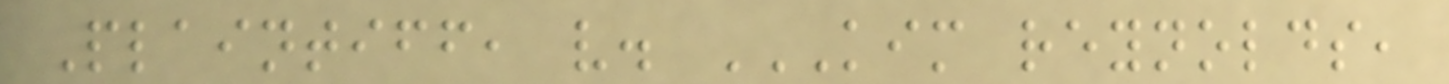Plaintiff, v. KIM REYNOLDS,
